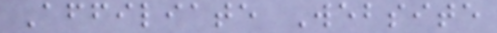Affiliate Website
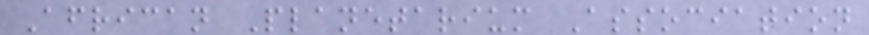African Planetarium Association
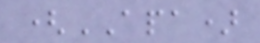(APA)
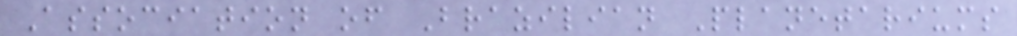Association of Brazilian Planetariums
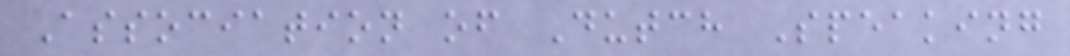Association of Dutch Speaking
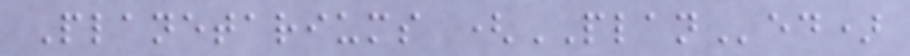Planetariums (PLANed)
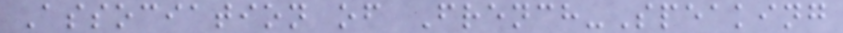Association of French-Speaking
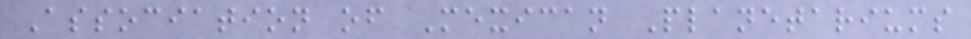Association of Mexican Planetariums
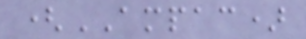(AMPAC)
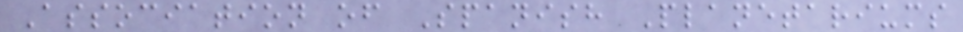Association of Spanish Planetariums
